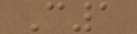C1
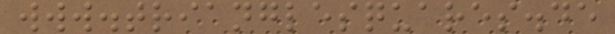www.trianglesquares.de
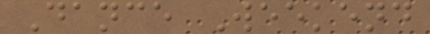Dance Weekend
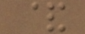&
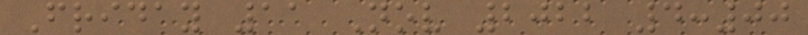Friday 11 Nov 2022 4:00
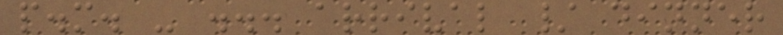p.m. - ... arrival / dinner
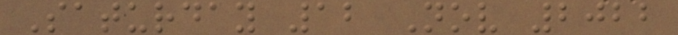Saturday 12 Nov 2022
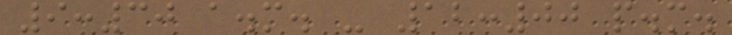9:30 a.m. - 12:00 p.m.
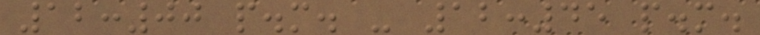12:00 p.m. - 12:45 p.m.
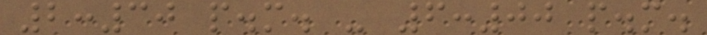2:30 p.m. - 6:00 p.m.
